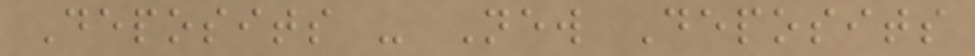Deposits - New Deposits
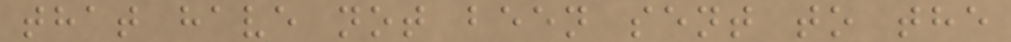that have not been sent to the
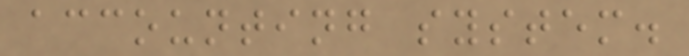accounting system.
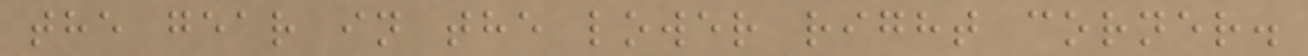the gear in the lower right corner.
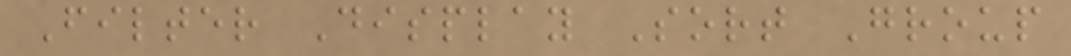Filter Display Sort Group
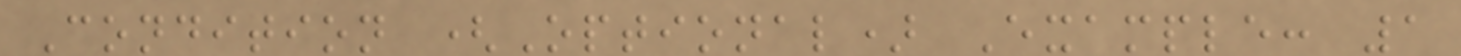Condition (Optional) Example: 1
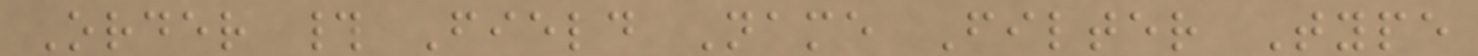Order # Field Name Filter Type
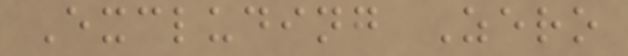Excluding Zero
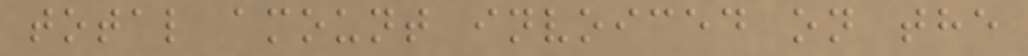total amount invoiced on the
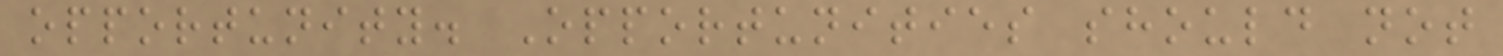opportunity. Opportunities should not
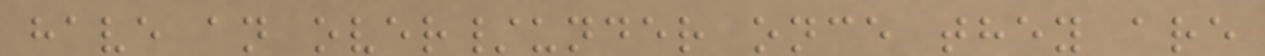have an over/under once they are
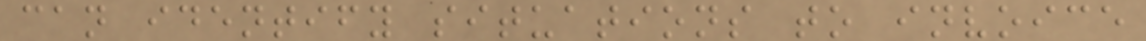can identify situations to invoice
